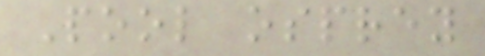Pool osprey
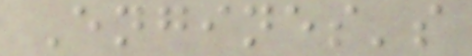Engines's
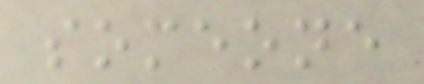someone
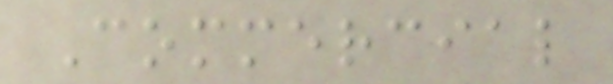Commercial
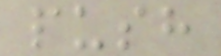push
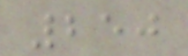250
